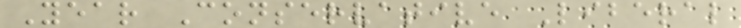Year Conservative Liberal
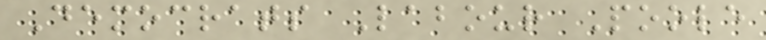Democrats Labour Poole
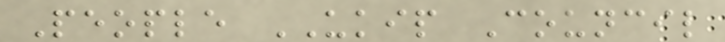People UKIP Council
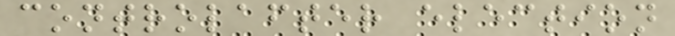controlafter election
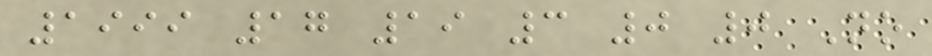1999 17 19 3 0 0 No
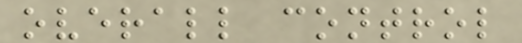overall control
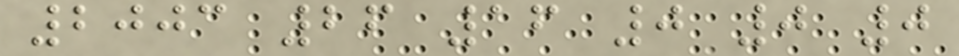2003 26 16 0 0 0
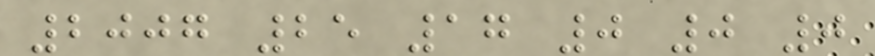2007 25 17 0 0 0
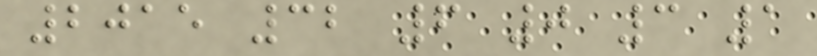2015 32 6 0 3 1
